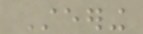Steering
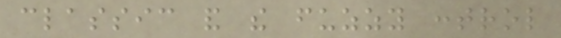classic and the fuzzy control
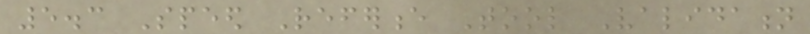5.3 Speed Reference Tool Validation
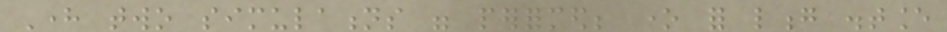Here two simulations were performed; one for long distance
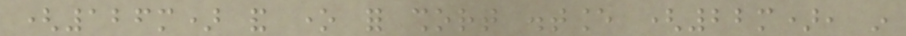(126m) and one for short distance (22m), in
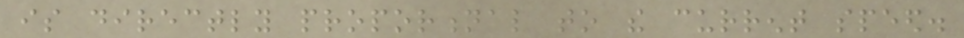is directly proportional to the current speed.
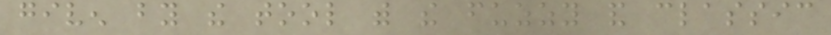given by the tool with the fuzzy and classic
